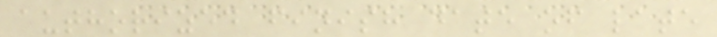authorized finish date of late
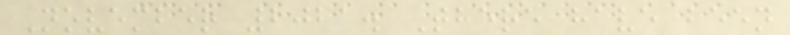November 2021. There have been
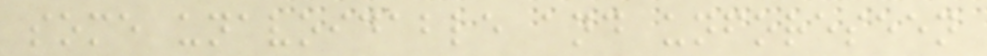some unavoidable and unforeseen
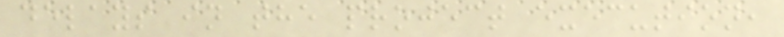delays in the project execution,
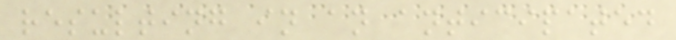resulting in an anticipated
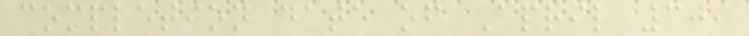completion date of April 30,
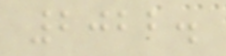2022.
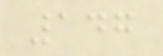147
